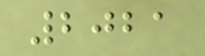2021
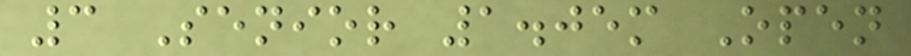3 Senior 1.05m Open
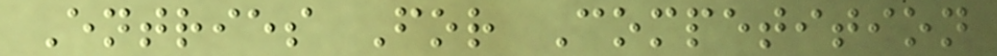Entries For Competition
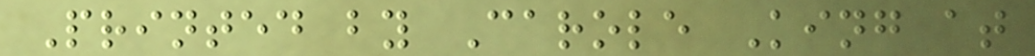Printed by Carole King at
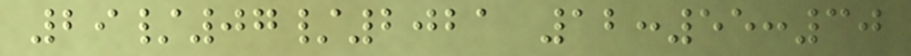29/07/2021 12:55:30
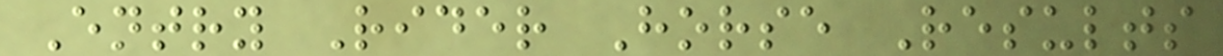Entry Rider Horse Results
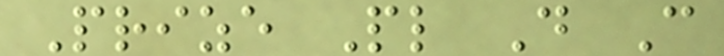Prize Pl D C
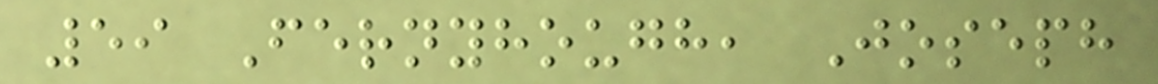59 Fernyhough, Joseph
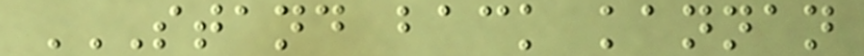STAND BACK KANNAN
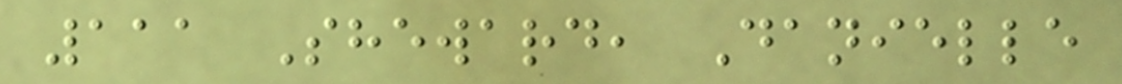111 Sheward, Danielle
